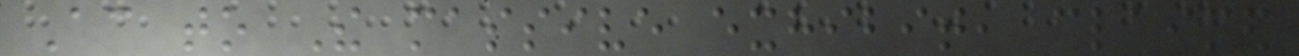According to The massive exhibit, claimed
